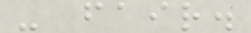- fair.
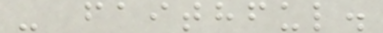- faithful.
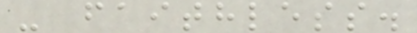- faithless.
